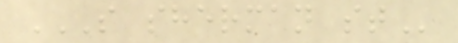S SHERMAN ST
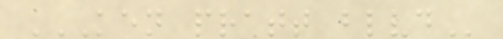KEN PRATT BLVD
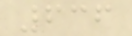636
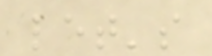let's
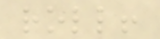roll!
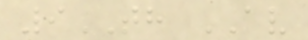9TH AV
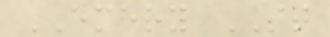EMERY ST
